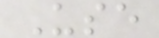Use
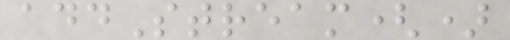addStream()
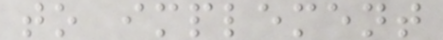to implement
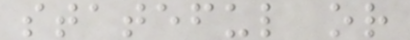stateful or
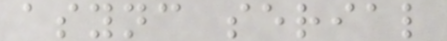async serial
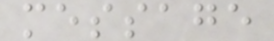message
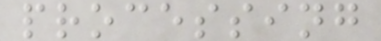processing
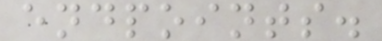endpoints.
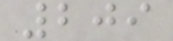209
